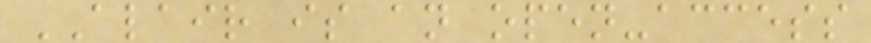ALAIR is an open-access
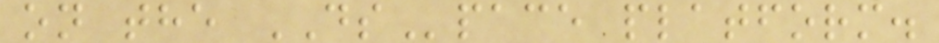on the DSpace platform.
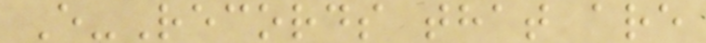E-Records that are
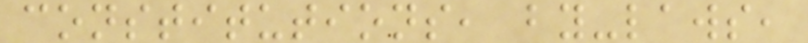constitutions, by-laws,
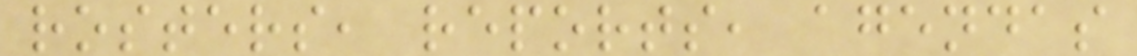rosters, reports, agendas
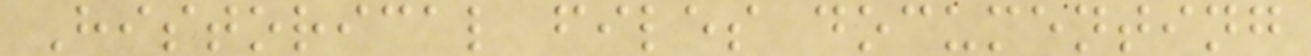Historical files documenting
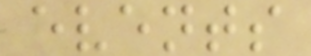events
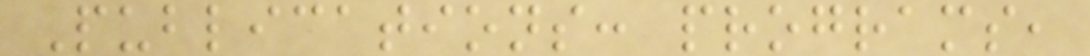Publications: programs,
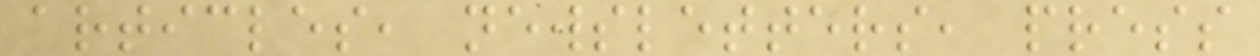articles, newsletters, press
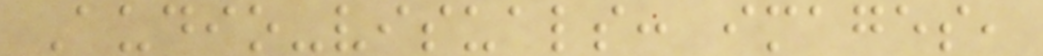Audio-visuals: images,
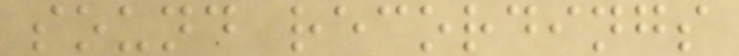sound recordings
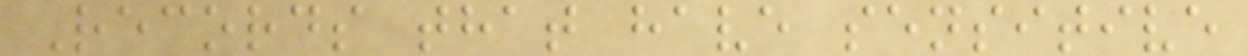Records that have sensitive
